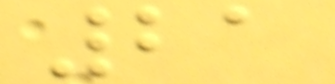21
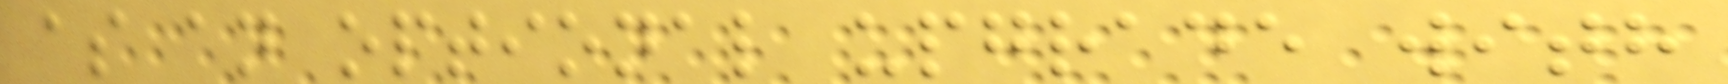as an optional upgrade with
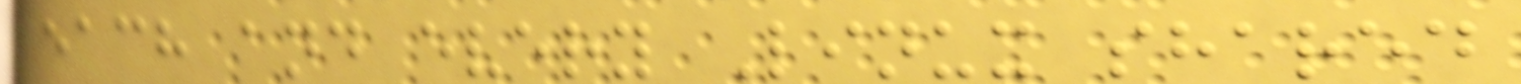each and every Linux shared
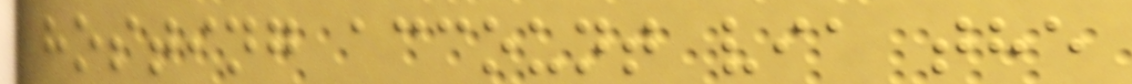hosting account via the
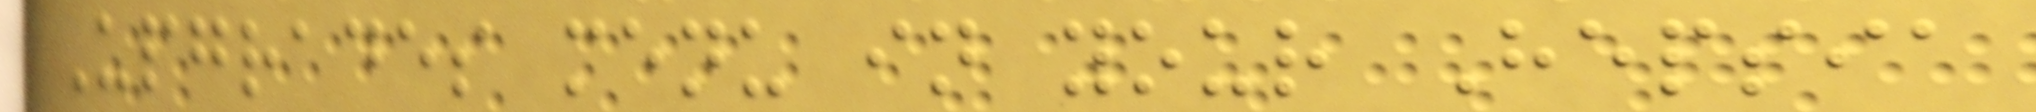Upgrades menu in your Hepsia
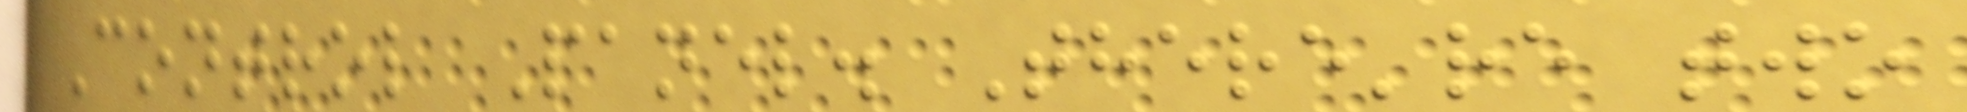Control Panel. There're two
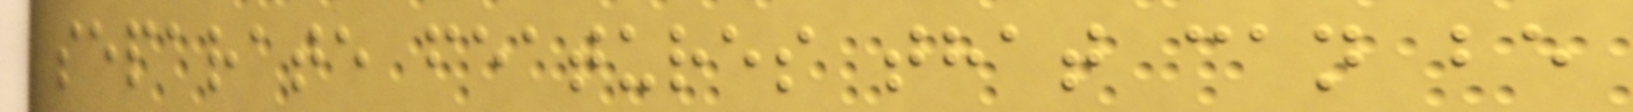separate features that can be
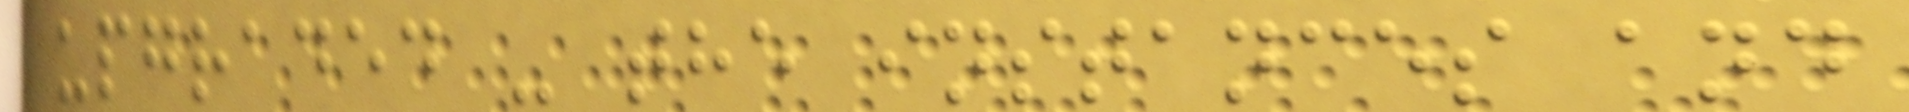upgraded - the instances and
